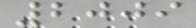2009
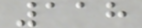118
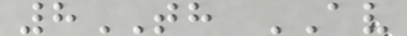8TH AV
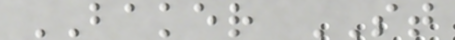BAKER ST
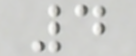4
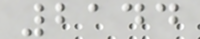2144
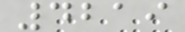4219
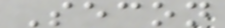Secon
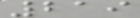219
